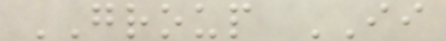GROUP II
